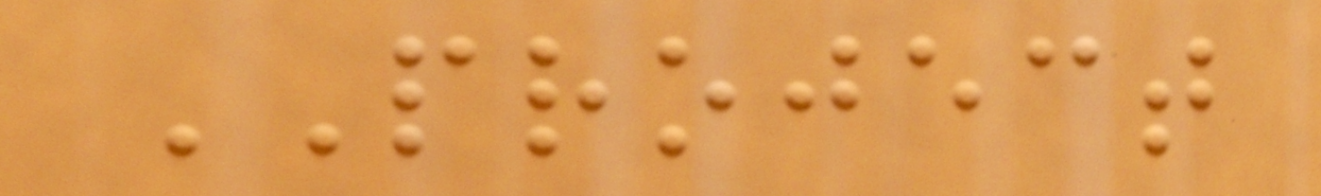PROJECT
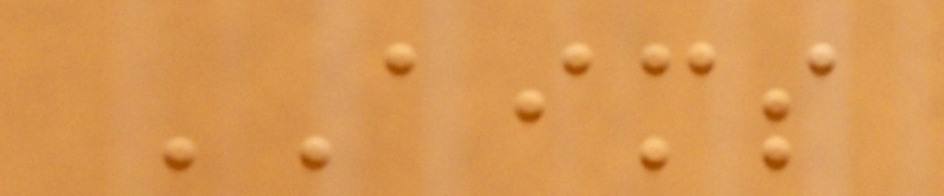AIMS
